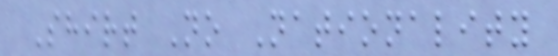Shirt No Nationality
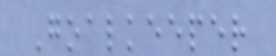Goalkeeper
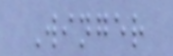Winger
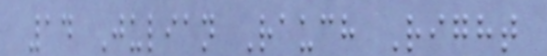14 Julian Rauch Right
